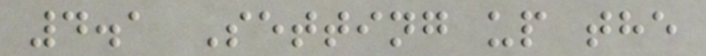4.1 Setting up the
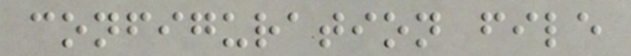configuration file
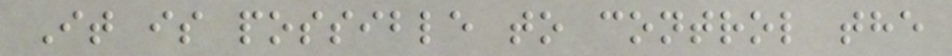It is possible to control the
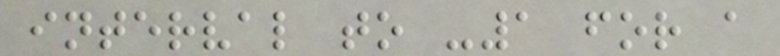interval to -1 for a
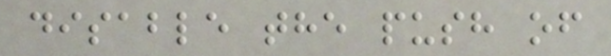disable the push of
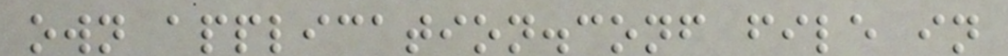own application.conf file in
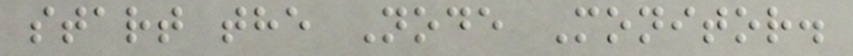start the Node Monitor.
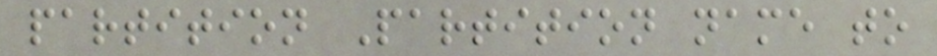partition Partition name to
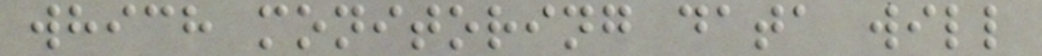which monitoring data will
